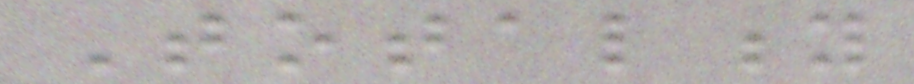Totality
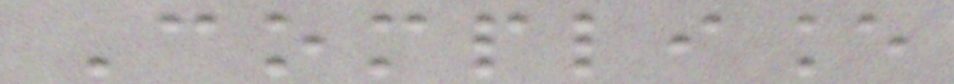Compliance
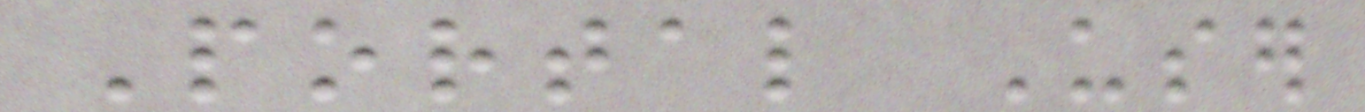Portal User
